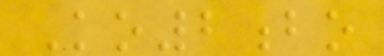Ko2bo
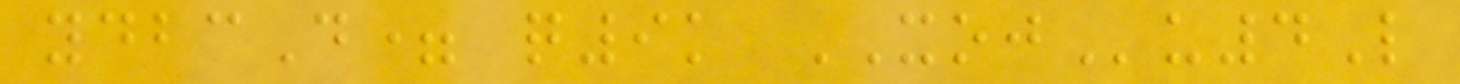ydbcD= q9k XOJu4L
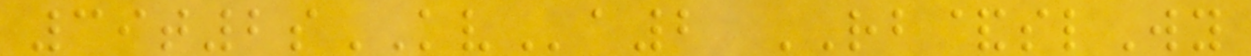39t2sKVa2 RB&slWy
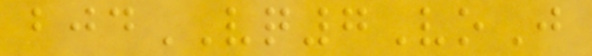bjdVQ7VoJ
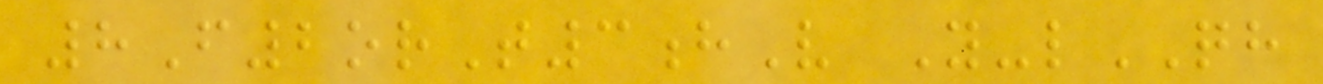8F2orT3hV Y-lQH
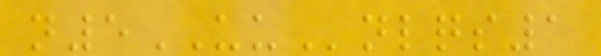n5UUnlqs1
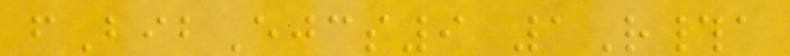fBibEjcs9 1R#a
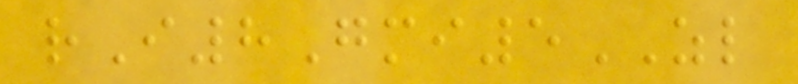rI8Gmi5ZL
